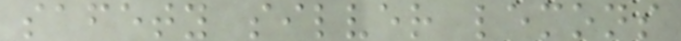safety silver lemons
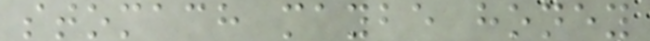stomach maybe honey
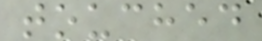touched
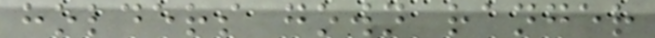holders gown ranger
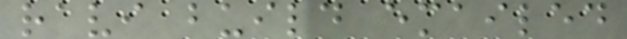ravi build emailed
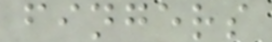fingers
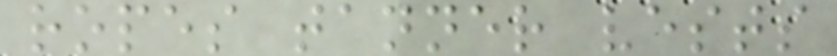ropes tanner vests
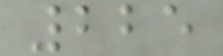225
